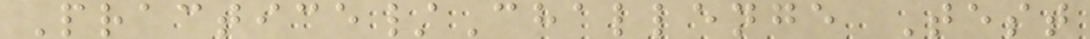Practice/Challenge Test
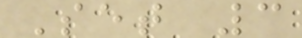Set 3
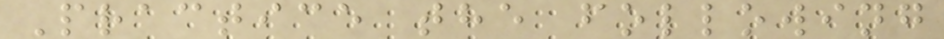Practice the following
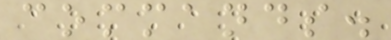commands.
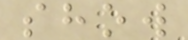show
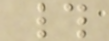#
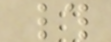#
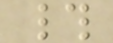#
